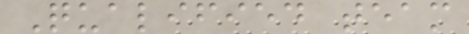Qualified team
